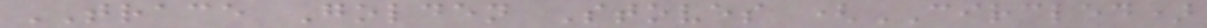TRACE Golden Stoves (CIRCLED)
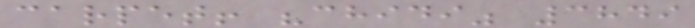carpet! "chidi" 3849
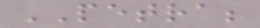PETRA;
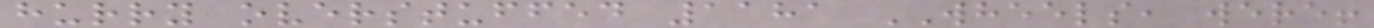hurry overstuffed 1181 WHEELS, were!
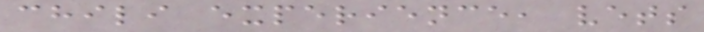chili experience, vets
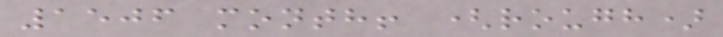1506 month! (rough)
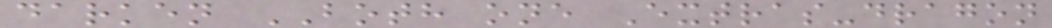darken BOTH one Extras-dragon
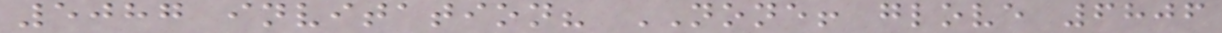5087 invitation? NONE! glove 6806
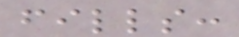fills:
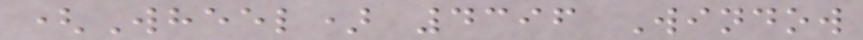(Wheel) 4396 Window
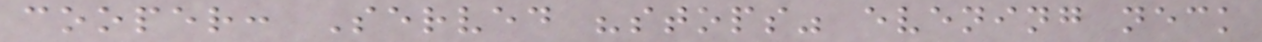cooper: Served "stops" evening neck
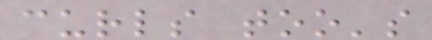curls too's
